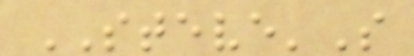STEVE'S
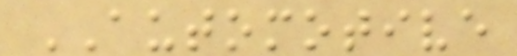AUTOMOTIVE
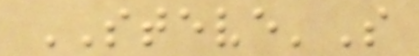STEVE'S
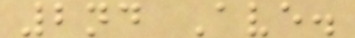2nd Ave.
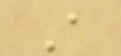A
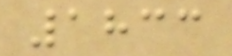1833
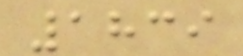1839
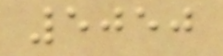5050
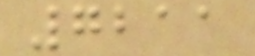7211
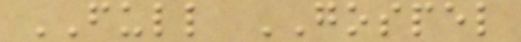FULL GOSPEL
